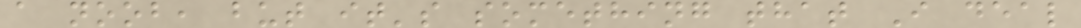a noob, but it's something that I deal
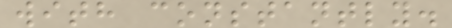with constantly.
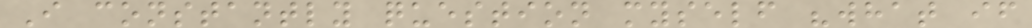I constantly question myself "what if
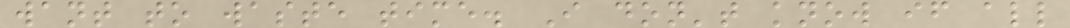want to waste time. I don't know if all
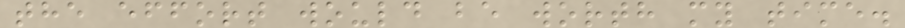the effort would be worth my time.
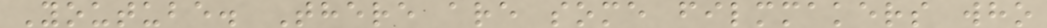Youtube. There are some filmmakers who
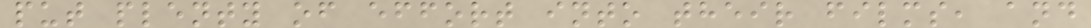put plenty of effort into their films, and
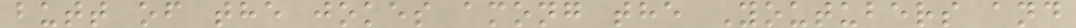butt of the jokes among the Youtubers and
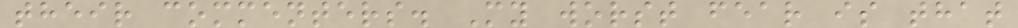their commenters. My worst fear is that
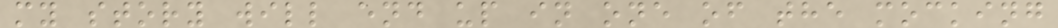my story will end up in one of the mocking
